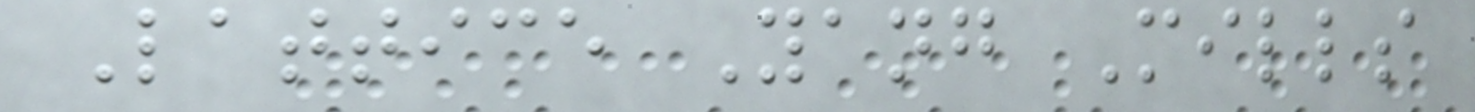Lattice Yang Mills
